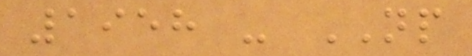1958 - NP
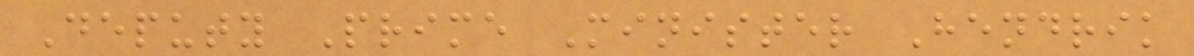Deputy Prime Minister Hendrik
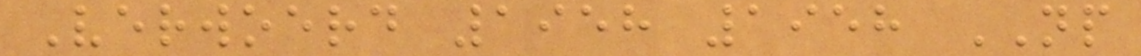Verwoerd 1958 1958 NP
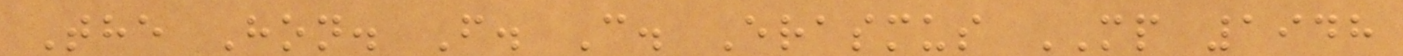The Hon. F. C. Erasmus MP 1948
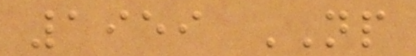1959 NP
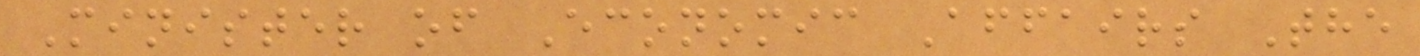Minister of Economic Affairs The
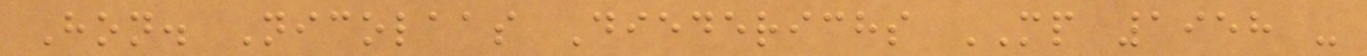Hon. Nicolaas Diederichs MP 1958 -
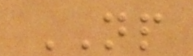NP
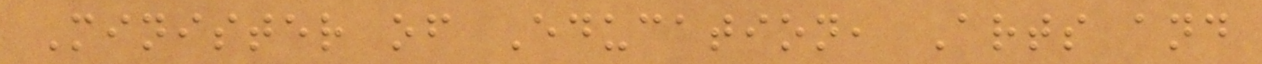Minister of Education, Arts and
